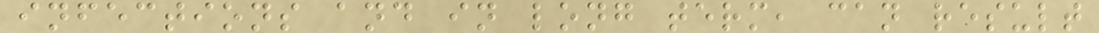infections and in long term, can result
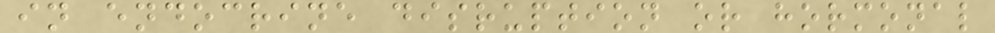in endocrine disruption or hormonal
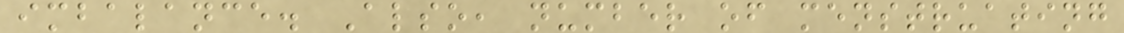imbalance. Also, number of menstruating
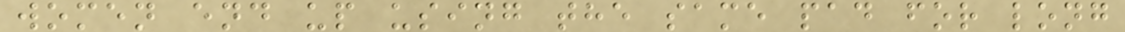women end up using the same pad for long
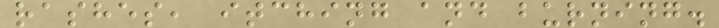rashes, itching and burning.
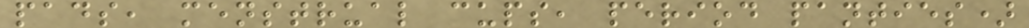pads, menstrual cups, period panties)
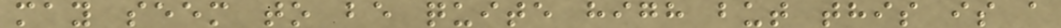may seem to be quite high but this is a
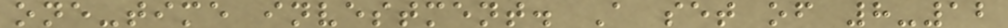one-time investment. A set of 8-12
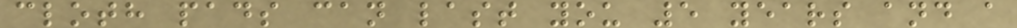cloth pads can last you 5 years and a
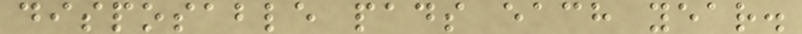disposable pads each year.
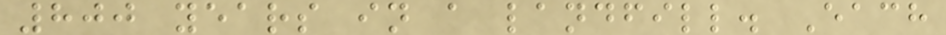800 years in a landfill. Each
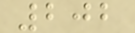202
